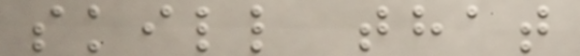skill that
